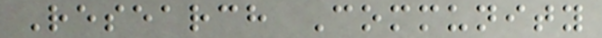Research Community
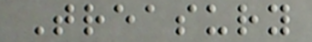Treasury
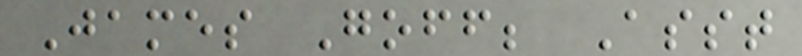James Goff; Asst
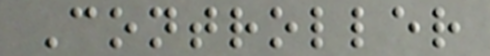Controller
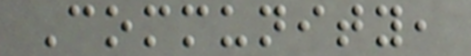Community,
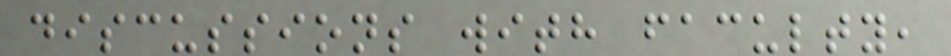discussions with faculty,
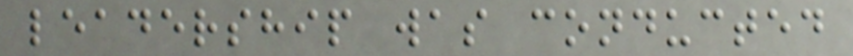leadership was conducted
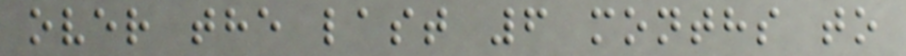over the last 6 months to
